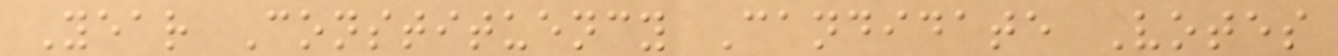Year Constituency Candidate Votes
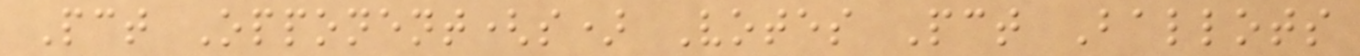Pct Opponent(s) Votes Pct Ballots
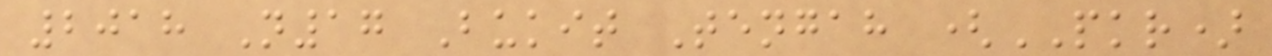2018 N17 Bukit Tengah (PKR)
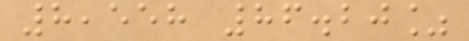8,558 86.20%
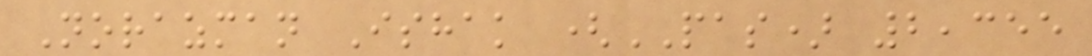Norazman Ishak (PAS) 2,355
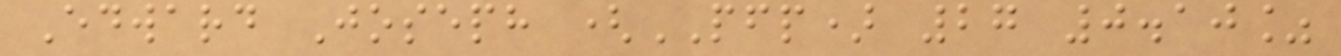Edward Joseph (PFP) 27 0.10%
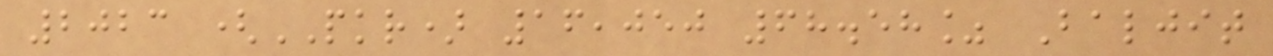2023 (PKR) 16,050 68.58% Baljit
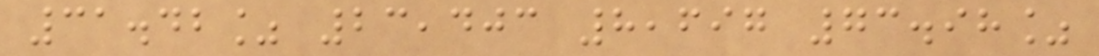31.42% 23,403 8,697 73.98%
